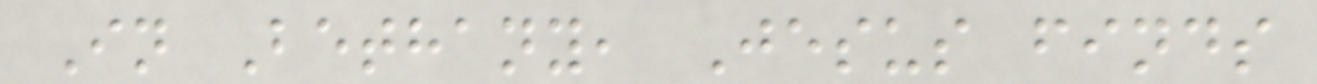In Bethany, Jesus finds
